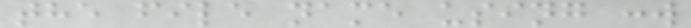the file name using :w
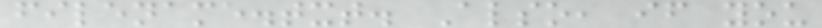filename.txt. Also, if you
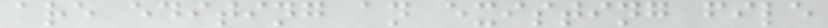are editing an existing file
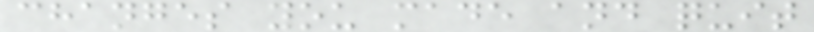changes you made and quit
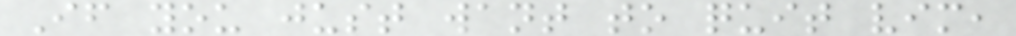If you just want to quit vim,
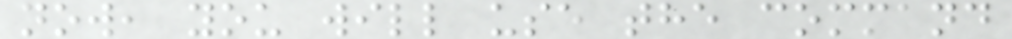now, you will use the command
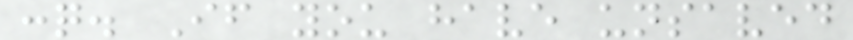:q. If you have unsaved
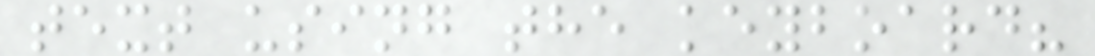text using the keyboard?
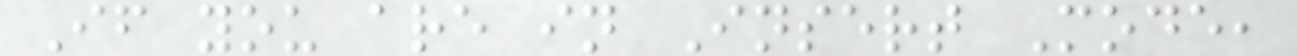If you are in Insert Mode,
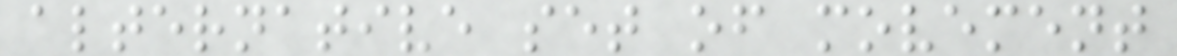alternative set of movement
